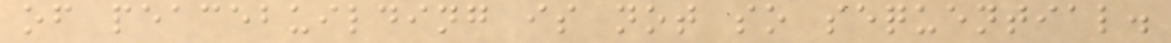of peacebuilding is not so sequential.
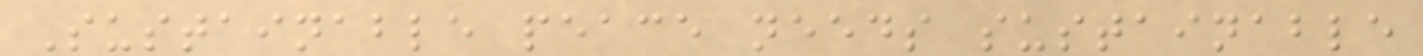Sustainable peace needs sustainable
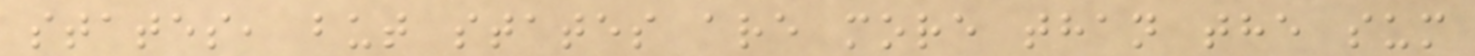states, but states are more than the sum
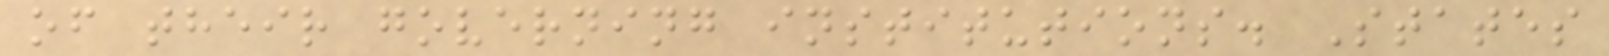of their governing institutions. States
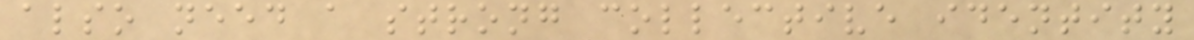also need a strong collective identity
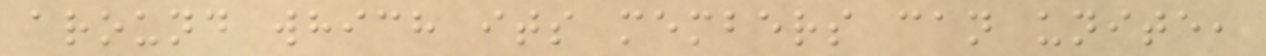around which its members can unite,
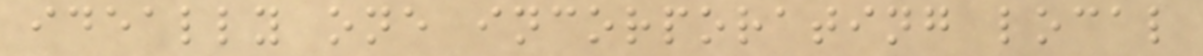ideally one incorporating local
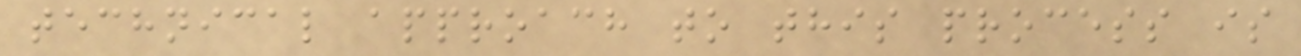technical approach to this process is
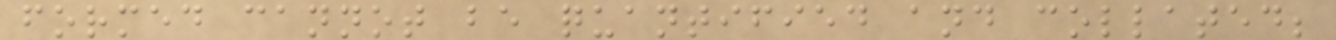formed cannot be quantified and collated;
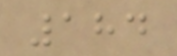184
